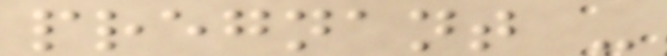pregnant -
